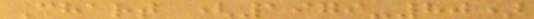Chart (1979-80)
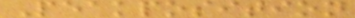Peakposition
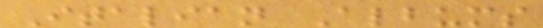Italian Albums
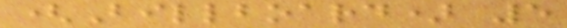(Billboard) 5
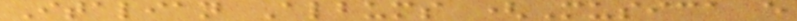Italian Albums (Musica e
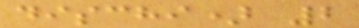dischi) 2
